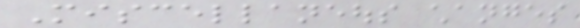Miscellaneous changes
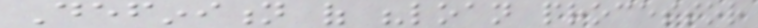Definition of "loan processor
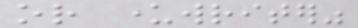or underwriter"
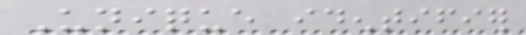Unique identifier
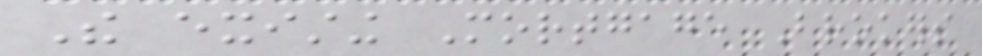The existing Mortgage Brokers
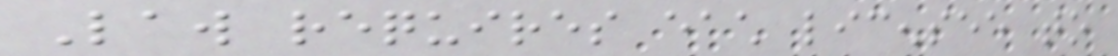Law requires each licensee to
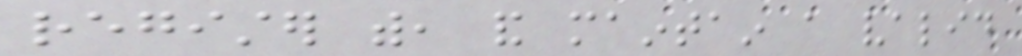register with, and maintain a valid
